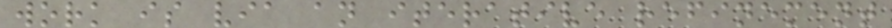work is via an iterative refinement
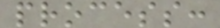process:
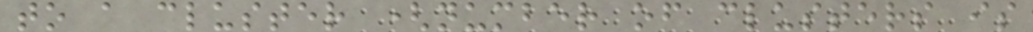to a cluster (number of clusters is
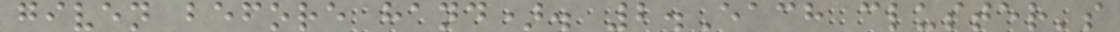given before hand). 2.Each cluster's
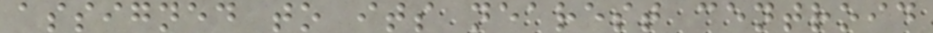assigned to its nearest centroid
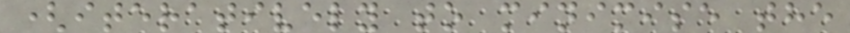(iteratively to minimise the
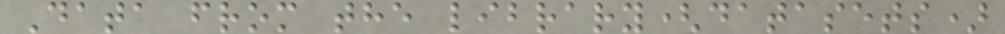Data from the library(datasets)
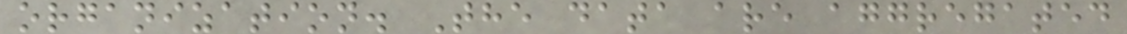organization. The data are aggregated
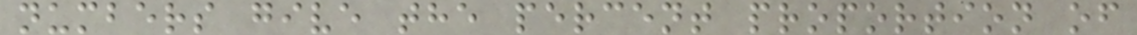numbers give the percent proportion of
